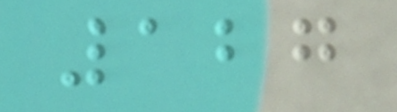127
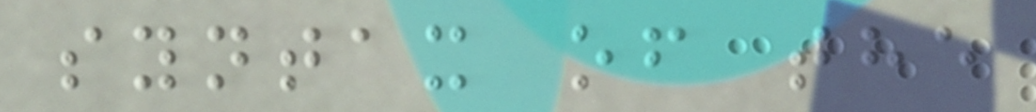syntax of the
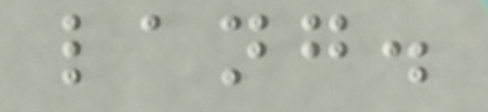lang.
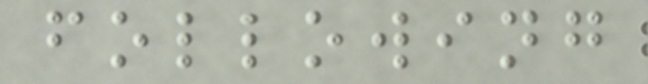following
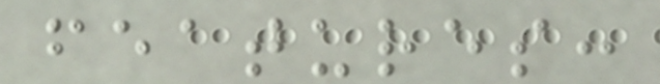features:
